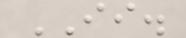II.
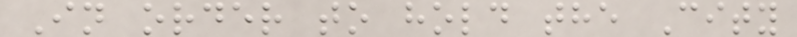In order to hold the City
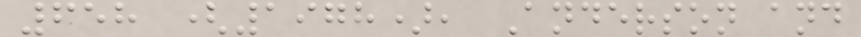658 (1978), Anderson and
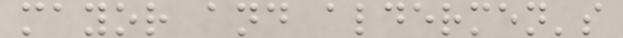mayor and aldermen's
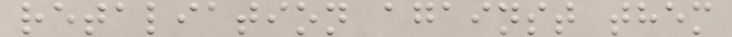retaliation against them
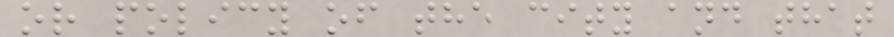or policy of the city and that
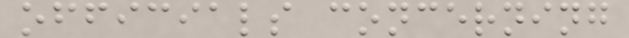officials concerning
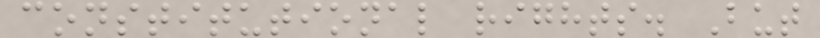constitutional rights. But
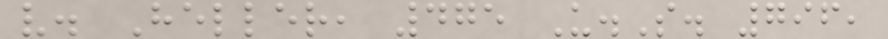v. Heller, 475 U.S. 796,
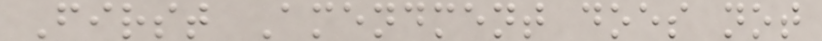First Amendment does not
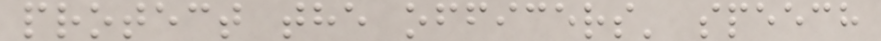protect the officers' speech
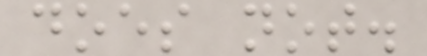does not.
